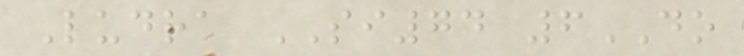Ludra SI74 6DO
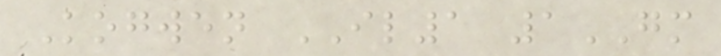Kogwen IL1 1GM
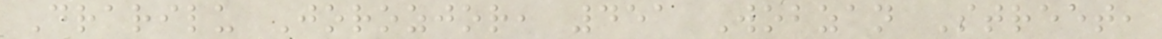Drarilu Jorozjor, 451 Wobzan Street,
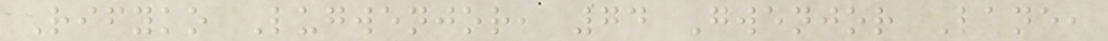Rifyko Lugwenjor, 74 Gwenjor Lane,
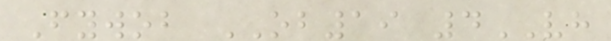Fywob OB19 4VH
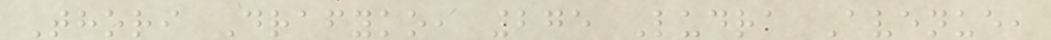Thori Drafyko, 275 Ludra Avenue,
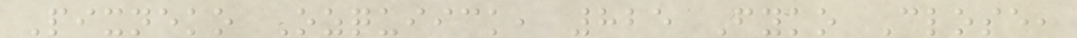Pixneko Ozquiick, 825 Fyko Close,
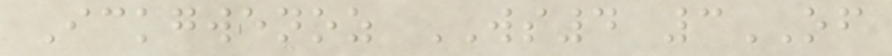Ickgwenoz WS4 3OF
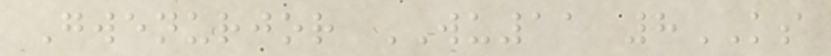Gwenurjor WU11 8KS
